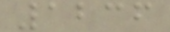1236
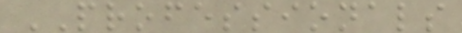PROFESSIONALS
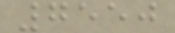7550
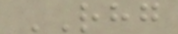RHG
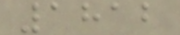1812
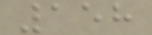158
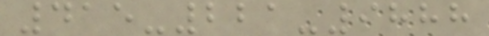415-221-9888
